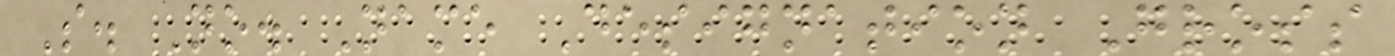S. No. Name Designation Gross
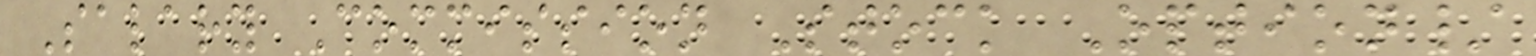Salary Commission Stock Option/
